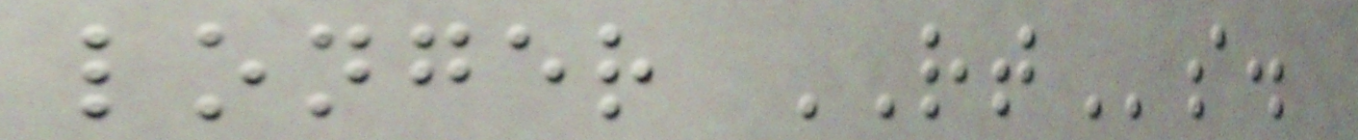longer RTs.
